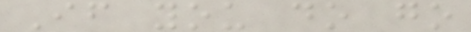If you do go
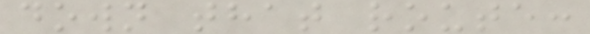down that route:
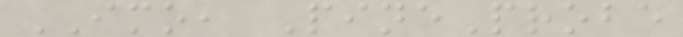IMO, PineProbe
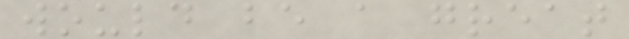would be a great
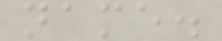name.
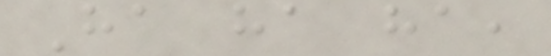Ha ha ha,
